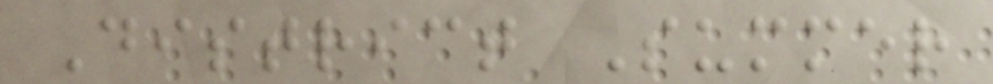District Summer
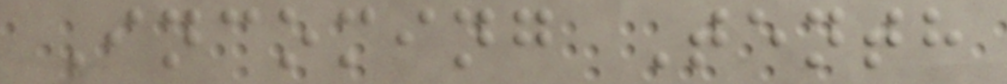Incoming Tenth
